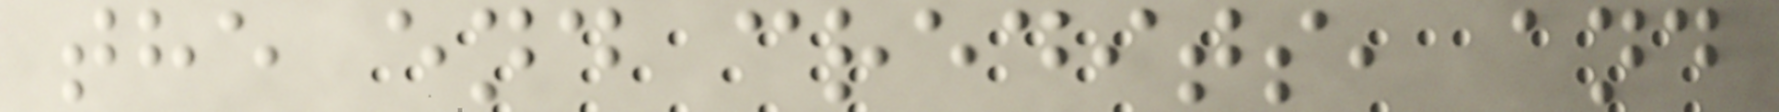the end credits, and
